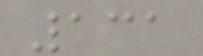131
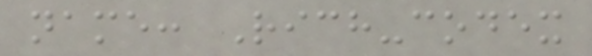name: Rich-codex
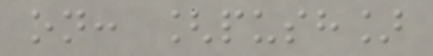on: [push]
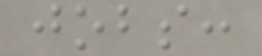jobs:
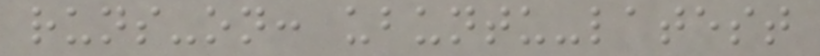runs-on: ubuntu-latest
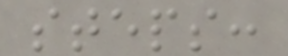steps:
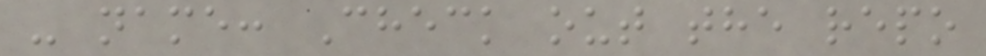- name: Check out the repo
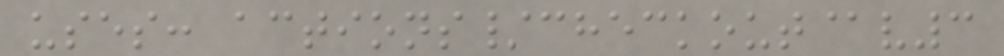uses: actions/checkout@v3
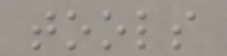tools
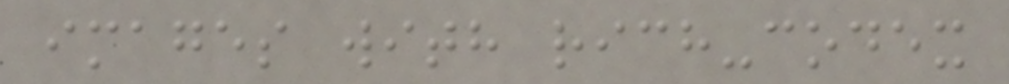images with rich-codex
